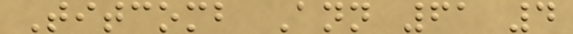Titcomb Ann 61 4
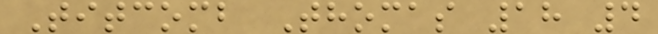Titcomb Thomas 18 4
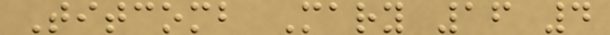Titcomb Mary 16 4
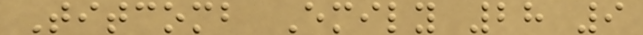Titcomb Emily 28 9
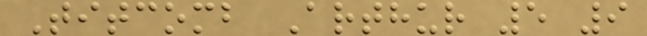Titcomb Arthur 5 9
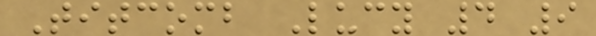Titcomb Lucy 4 9
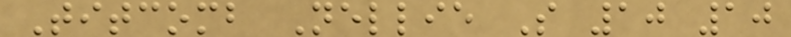Titcomb Nellie S 10 10
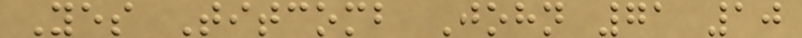Yes Titcomb John 71 10
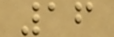16
